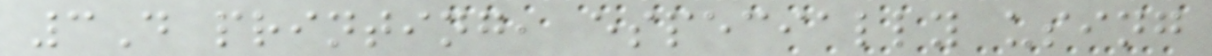3D printing, especially using
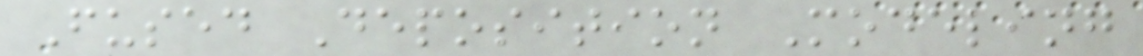Fused Deposition Modeling
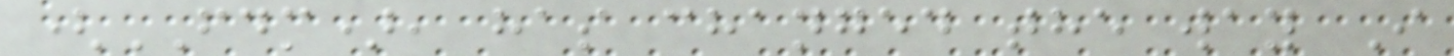(FDM), has changed the way I
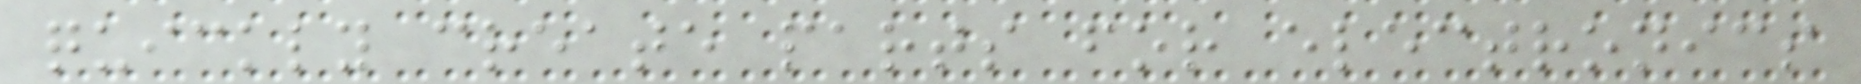quickly create parts for electronics
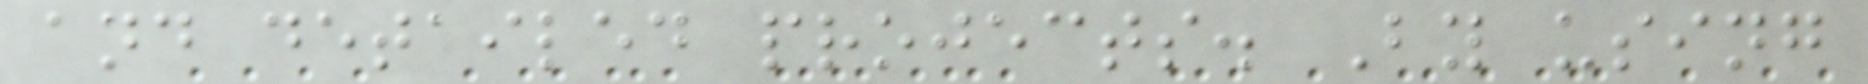and detailed projects. By using
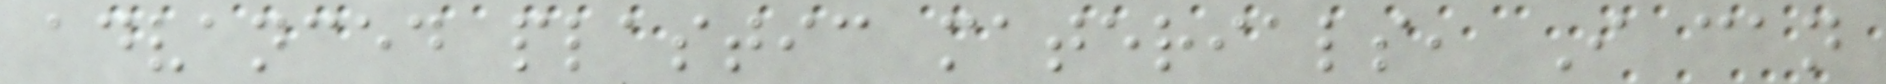advanced plastic materials, I can
